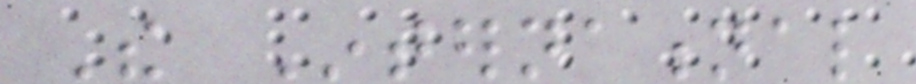The International
